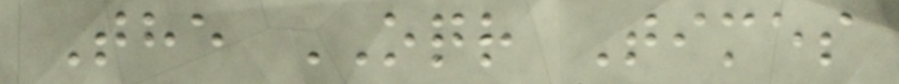The OQR Times
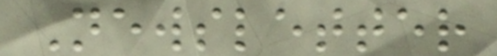Newsletter
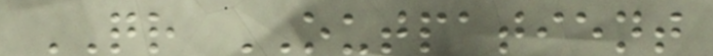QR OUTPATIENT
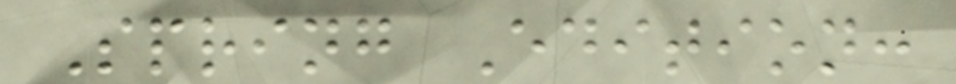Spring Edition:
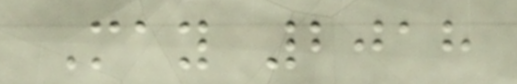May 2018
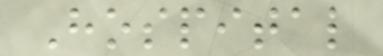Hospital
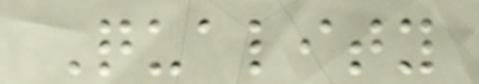Quality
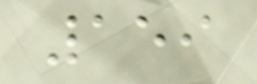159
